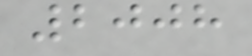2008
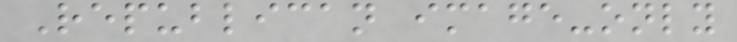Republican image-only
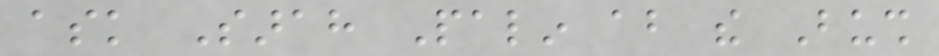ask Sarah Palin about the Bush
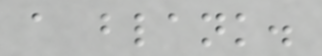a blank.
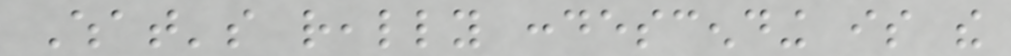What's really condescending is the
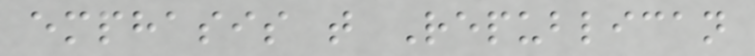emphasis that Republican
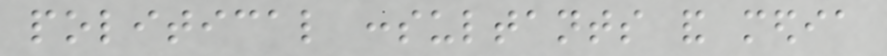political consultants and media
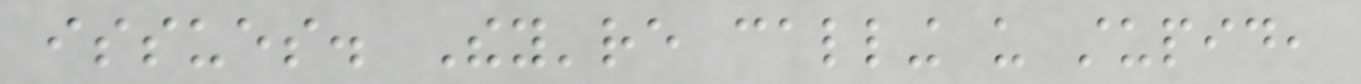issues. They're calling us stupid,
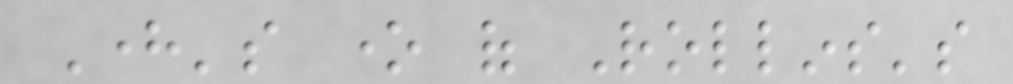Here's one of Rollins's
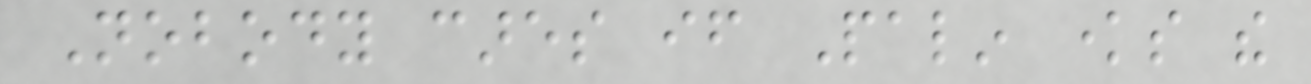Nobody cares if Palin knows the
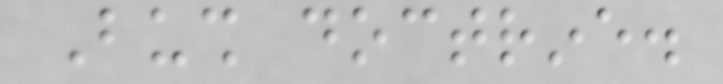Bush doctrine.
